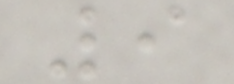9
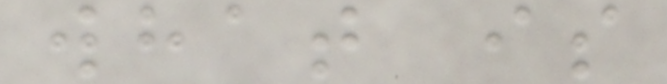what is
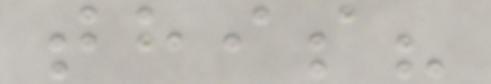this?
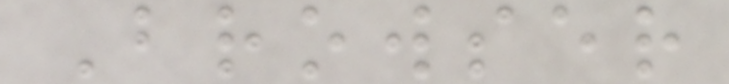Browser
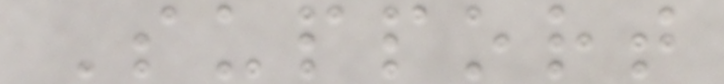Support
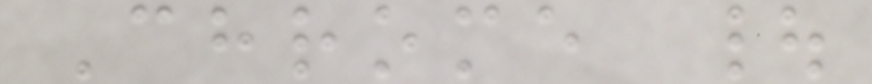Chrome |
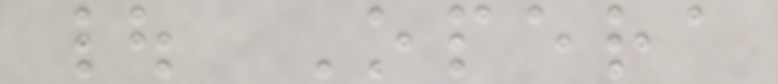| Opera
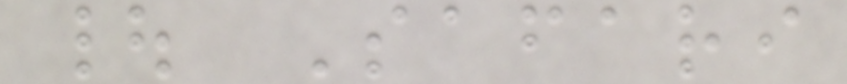| Safari
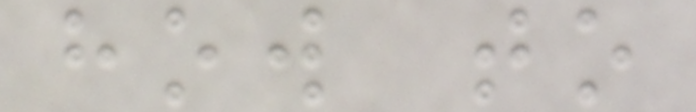how to
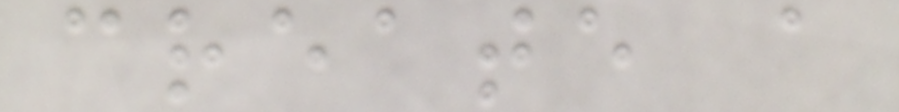create a
